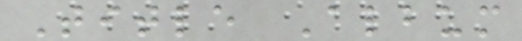Title Album
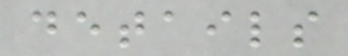details
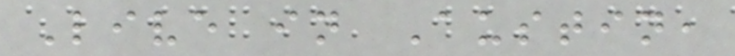Live in Austin,
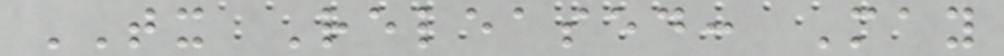TX Released: May
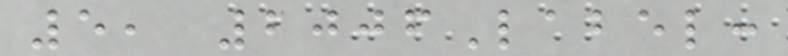5, 2006Label:
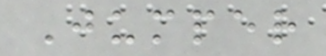Jumper
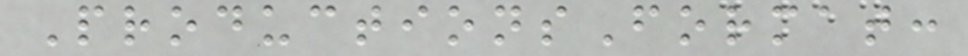ProductionsFormat:
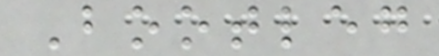Bootleg
